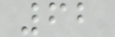62
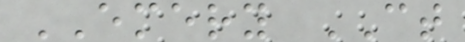EMERY CT
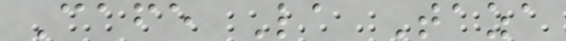Cafe La Taza
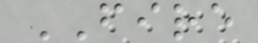FIRE
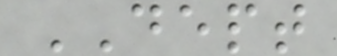DEPT
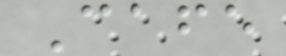Cafe
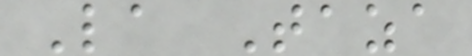La Taza
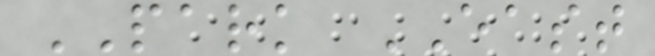PARK EAST
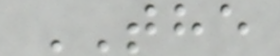THE
